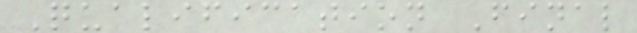Qualification Final
